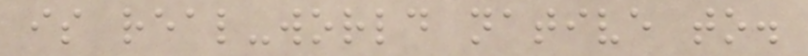is real-world native to.
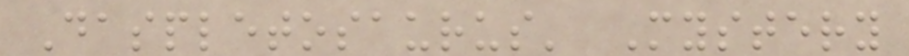Daspletosaurus' Mystery
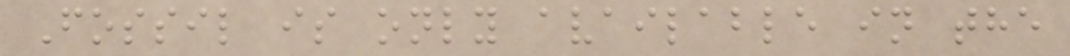Fossil is only available in the
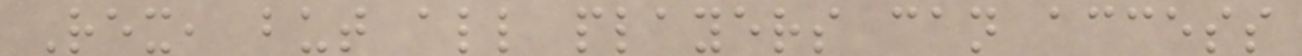Rex, but all players can access
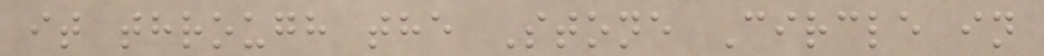it through the Stone Circle in
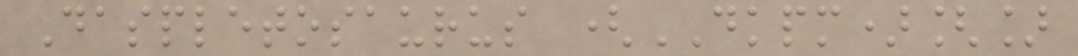Daspletosaurus (DKPM)[]
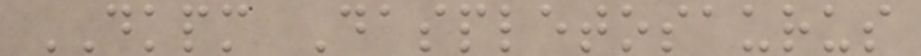DKPM Daspletosaurus
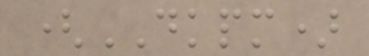(DKPM)
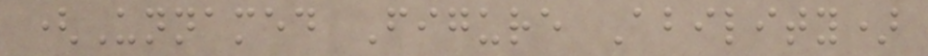(Unnamed Figure Ability)
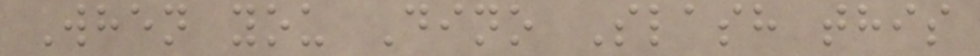When you Dino Slash this
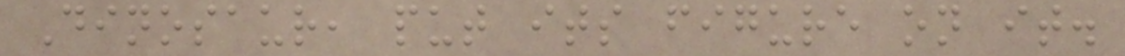Dinosaur, put its figure on it.
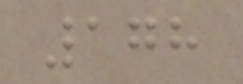178
